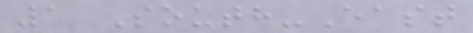1 South-East
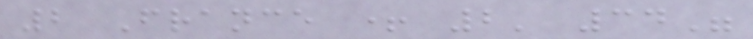2 France + 2' 34"
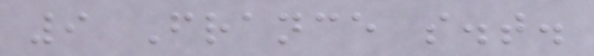9 France s.t.
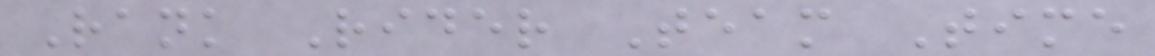Rank Rider Team Time
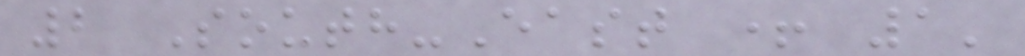2 South-East + 1'
